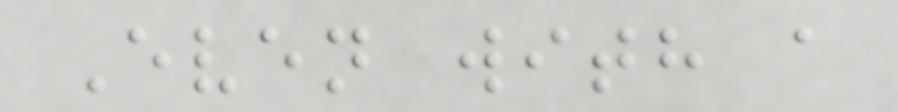Even with a
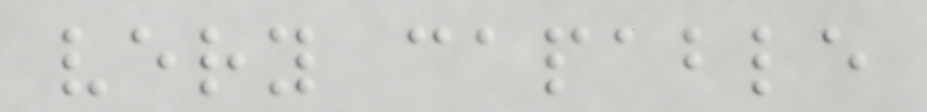very capable
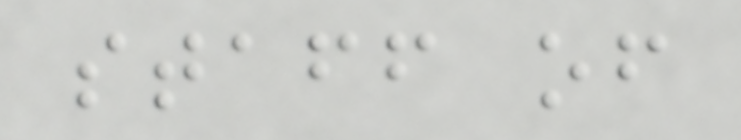staff of
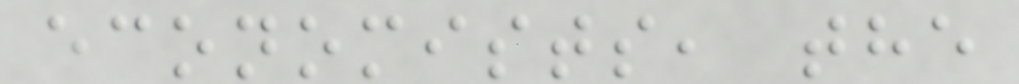economists, the
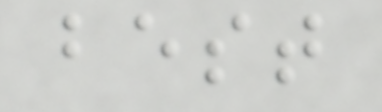best
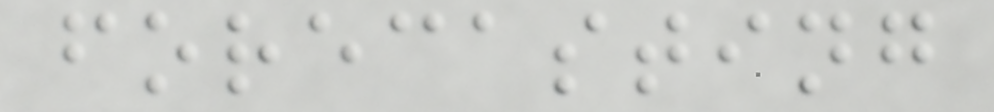forecasting
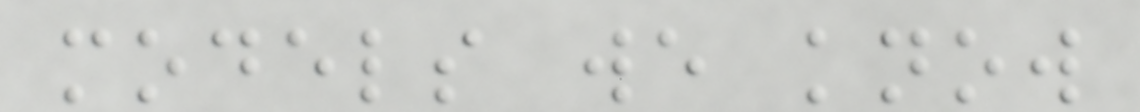models we know
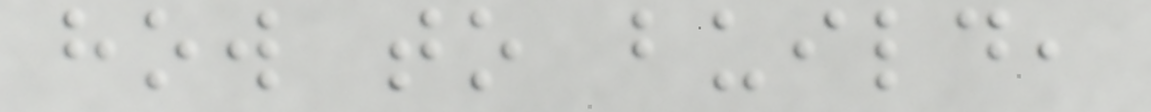how to build,
